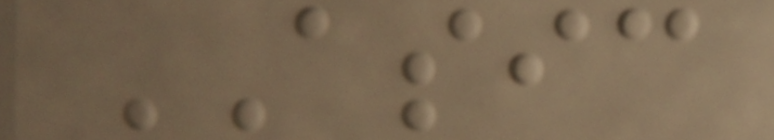ASIC
